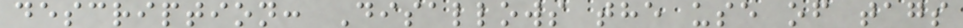description: Disallows the use of tags
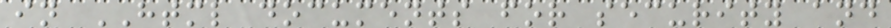in HTML documents for security and
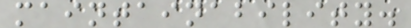maintainability.
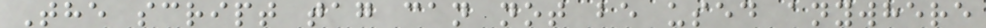The script tag can not be used anywhere
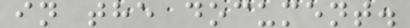in the document.
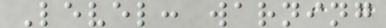Level: warning
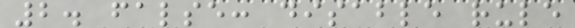2. false: disable rule
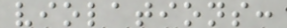violations:
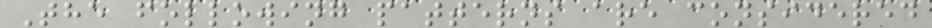The following patterns are considered
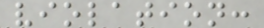violation:
